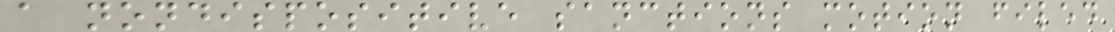a nondispositive sanctions motion filed
